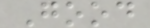Good
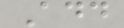Add
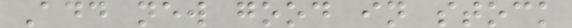Add new good in stock
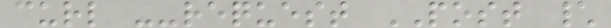curl --request POST \
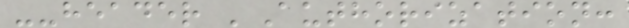--header 'Authorization:
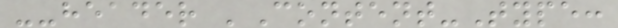--header 'Content-Type:
